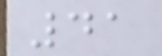41
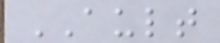AULT
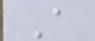A
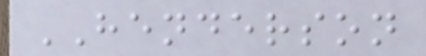HENDERSON
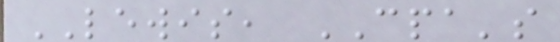LEWIS, CPA's
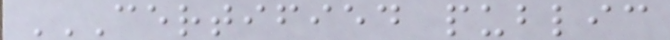CERTIFIED PUBLIC
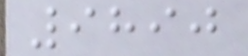9890
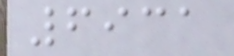6931
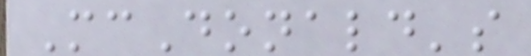McDonald's
